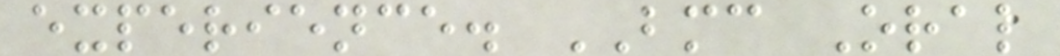experience. BMC Oral
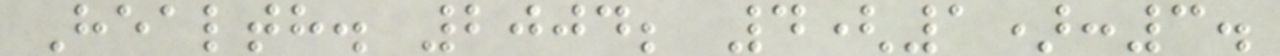Health. 2004; 4(1):3.
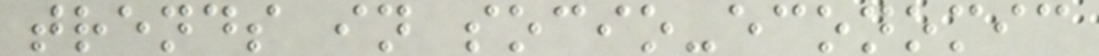trends in socio-economic
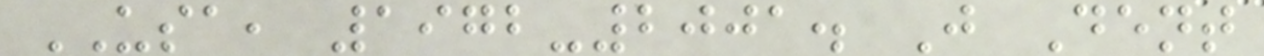USA, 1972-2001. J Dent
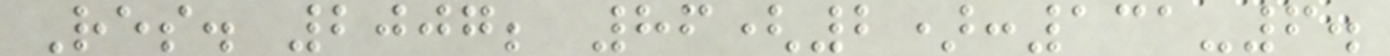Res. 2007; 86(2):131-6.
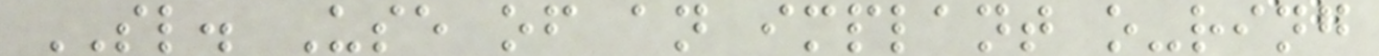SL. Use of an implant o-ring
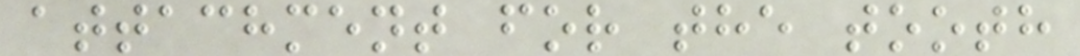attachment for the tooth
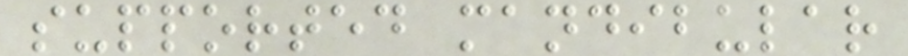supported mandibular
